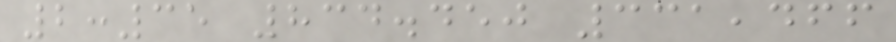2:35 834.450 331,466
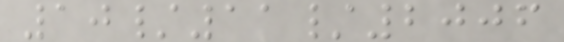10/11/2006
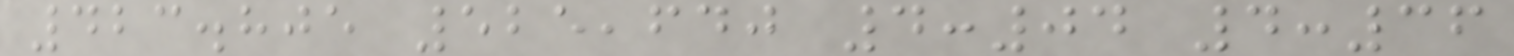423.805 525,640 4:04 4:36
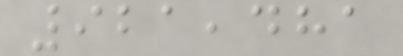921,481
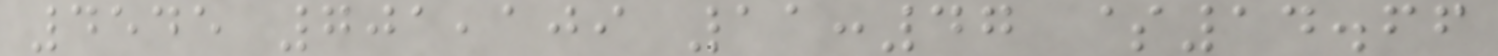4545 701,109 11:47 $14.66
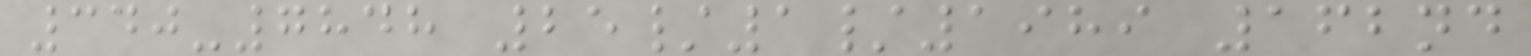340-7848 25/1/1989 162nd
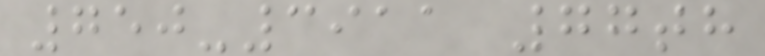750-3911 77th
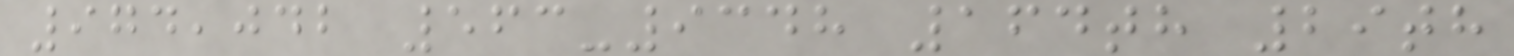974,042 563-9348 164th 29th
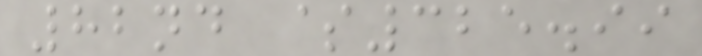82nd $325.99
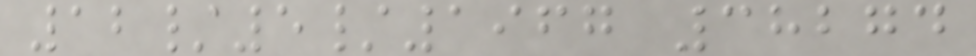12/5/1967 38274
